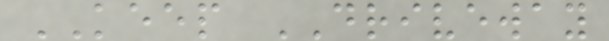KEEP DRIVEWAY
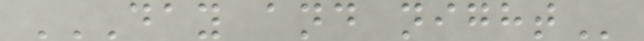DAY AND NIGHT
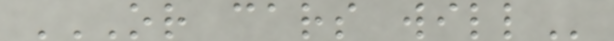OR CARS WILL
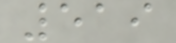519
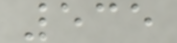535
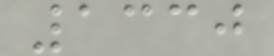1330
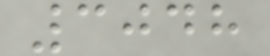3048
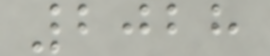2028
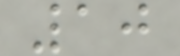10
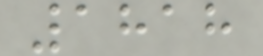1818
